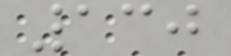130
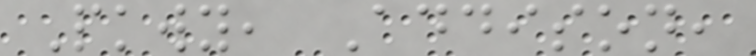Pkwy, Addison,
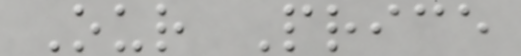Our Price
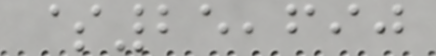$25,690
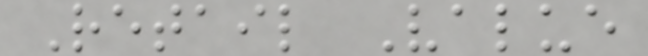Retail Value
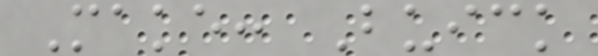Make: Buick
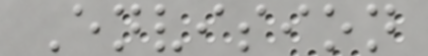Envision
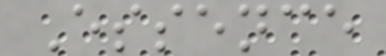Essence
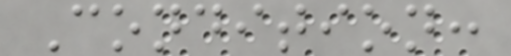Condition:
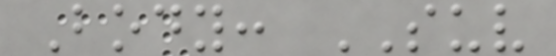Body: SUV
